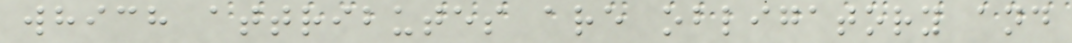which attributes are obligatory and
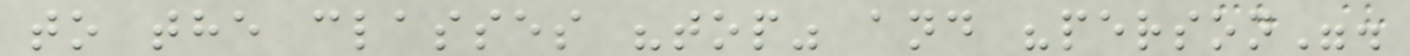to the classes "top" and "person".
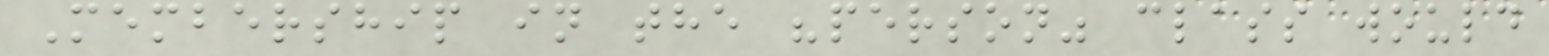Membership in the "person" class would
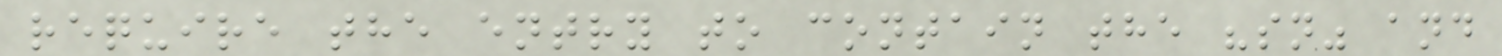require the entry to contain the "sn" and
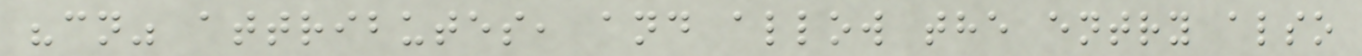"cn" attributes, and allow the entry also
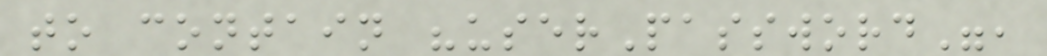to contain "userPassword",
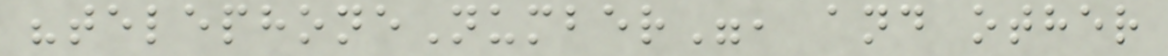"telephoneNumber", and other
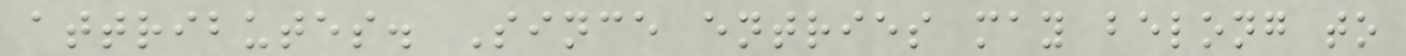attributes. Since entries may belong to
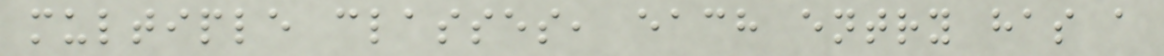multiple classes, each entry has a
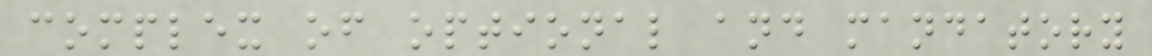complex of optional and mandatory
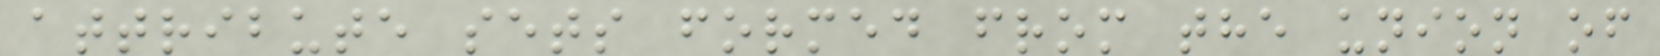attribute sets formed from the union of
